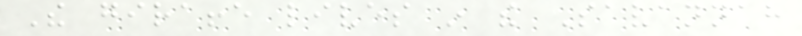The giraffe lives in the Savannah
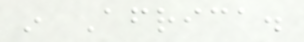in Africa.
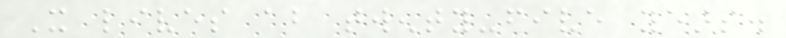It lives about twenty-five years.
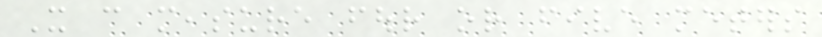It can measure four or five meters
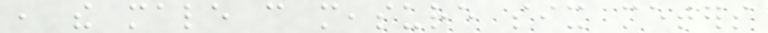, the male can measure six meters
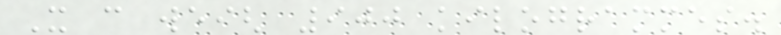It can weigh 900 kilogrammes.
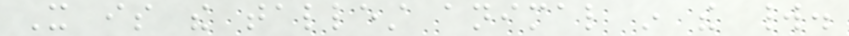It is the tallest animal in the world.
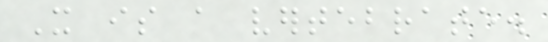It is a vertebrate.
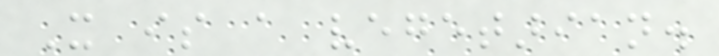It is a vegetarian.
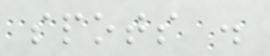spots .
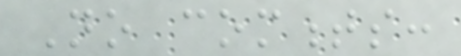No comments:
